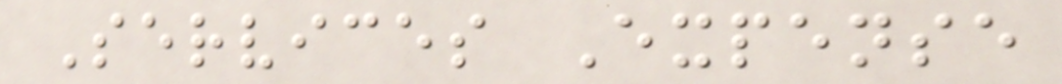Services Expense
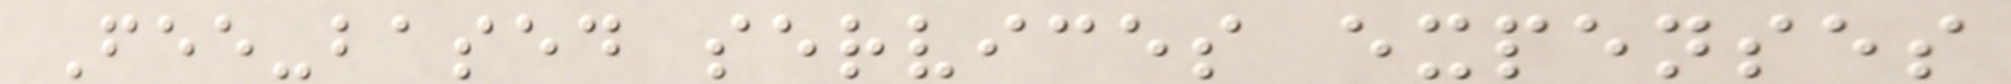Fee-based services expenses
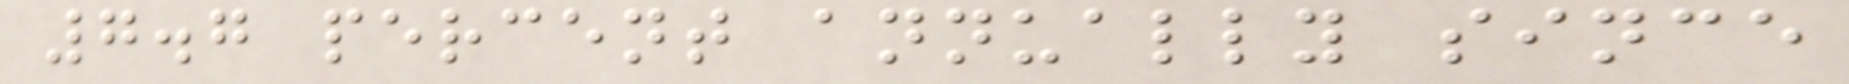7.7 percent annually since
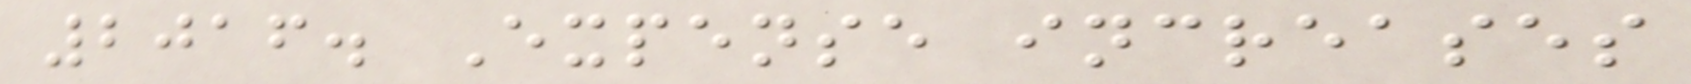2016. Expense increases
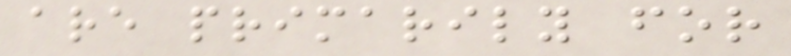are primarily for
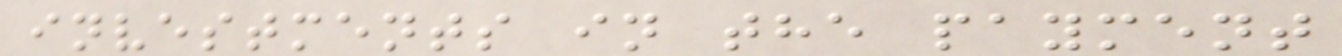investments in the payment
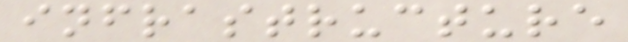infrastructure
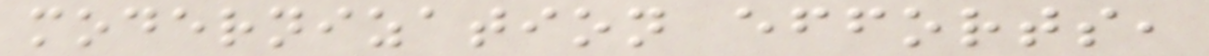modernization efforts,
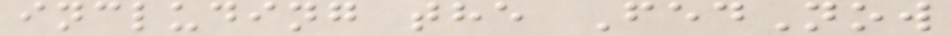including the FedNow
